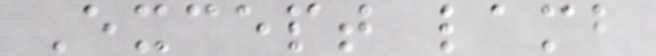Except lamb
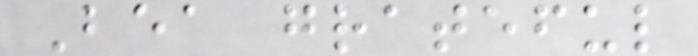Bea grateful
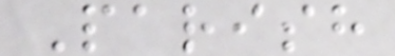Parish
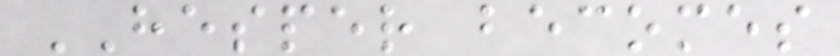HESPER becomes
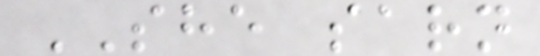SHE sarn
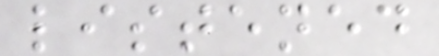listened
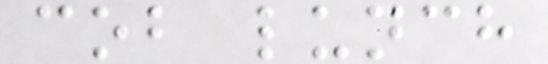cob lunch
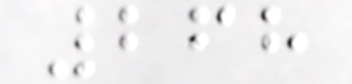268
